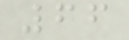66
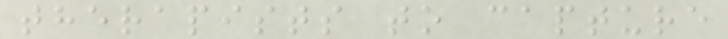therapists to capture
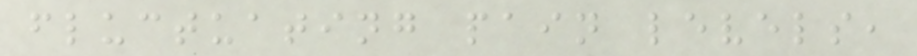fluctuating pain levels,
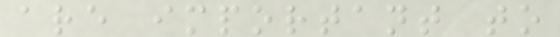are important to
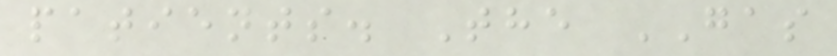patients. The GAS
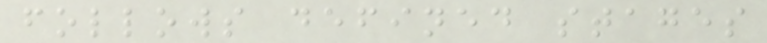follows defined stages
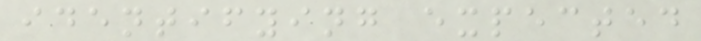identifying expected
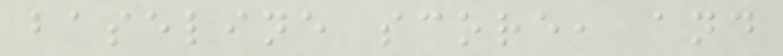baseline score, and
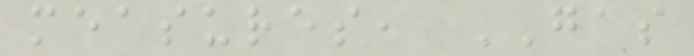measures, GAS
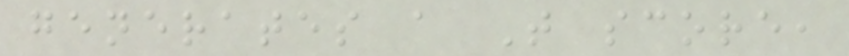generates a T score,
